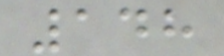148
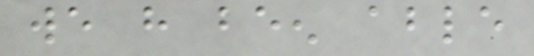we have been able
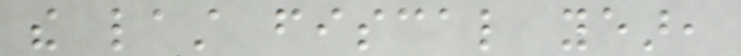the last fiscal year,
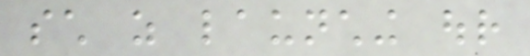such as launching our
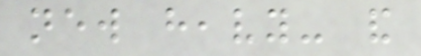new heavy- and
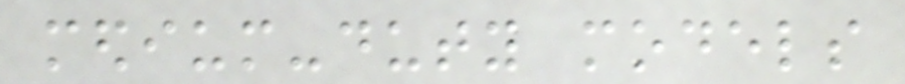medium-duty models
